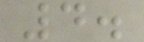4.
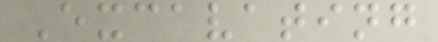Excavating
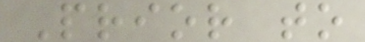Prior to
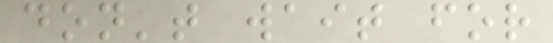don't wait for
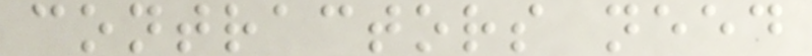contractors need
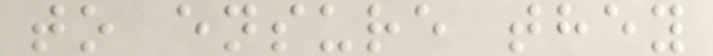to ensure they
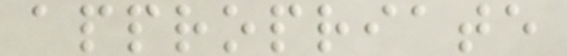appropriate
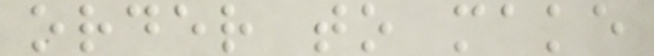order to make
